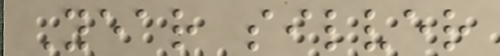Year silver
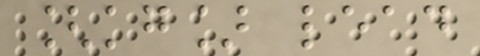[kg] lead
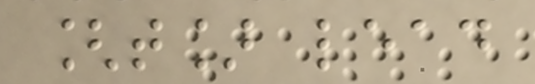[t] lead
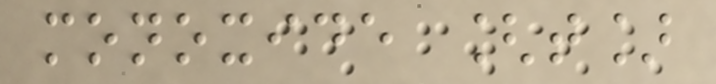monoxide [t]
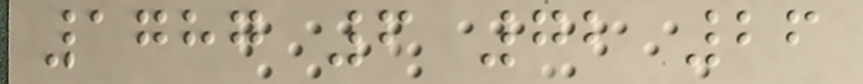1787 6 72 26
